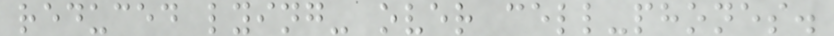reduced lying- over cell-phones.
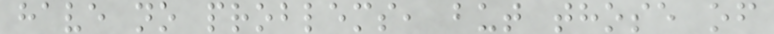have no problems, but those of
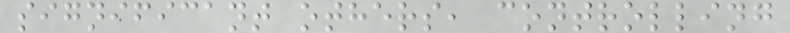significant others, controlling
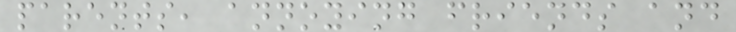parents, annoying friends and
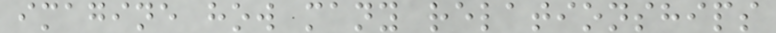imagine how many relationships
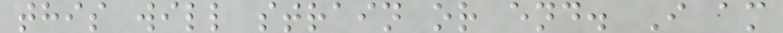this will strain or end. I am
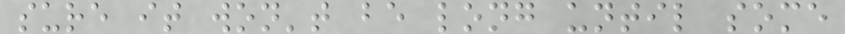sure it won't be long until some
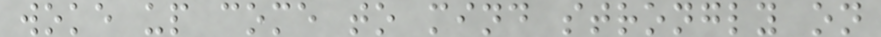woke up come to mind strongly on
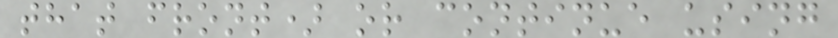that front) or continue using
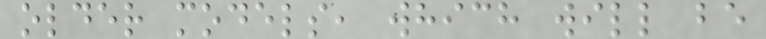older models, which will be
